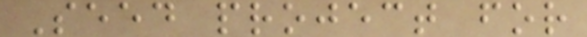Seed project for
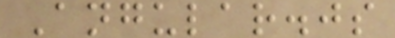Angular.js
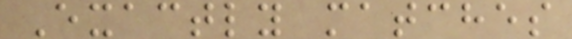Exactly matches
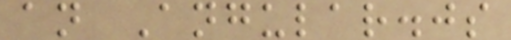an Angular.js
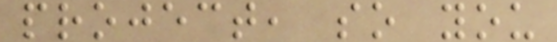project, so you
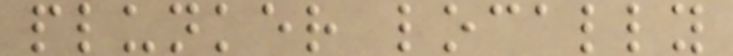plunker locally
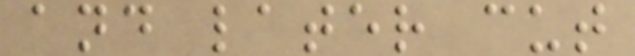and later cut
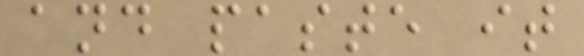and paste it
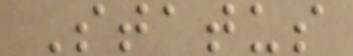Status
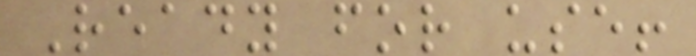Ready for use!
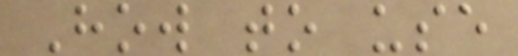How to use
